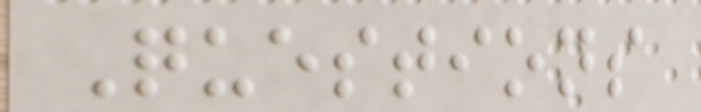Questions
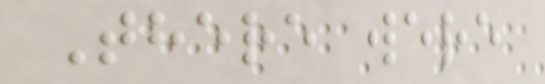There were
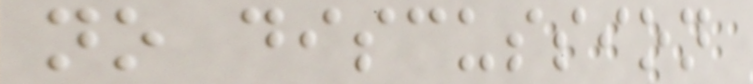no discussion
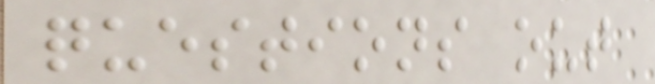questions out
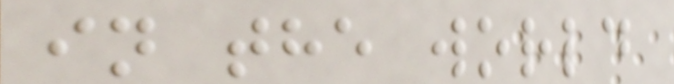in the world
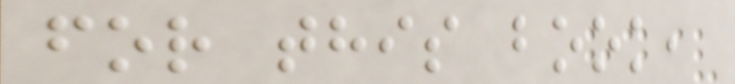for this book,
